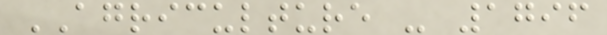AGRICULTURE - 1796
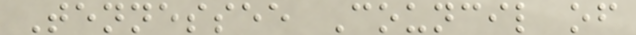Tennessee Council of
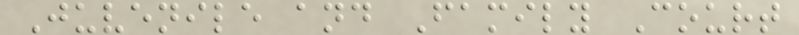Juvenile and Family Court
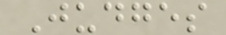Judges
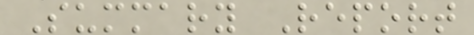Summary Report
